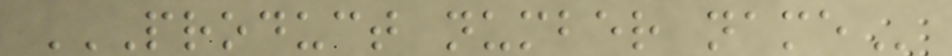PRODUCT NUMBER NAME
